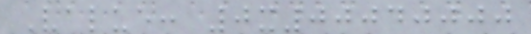Value: 0x00040000
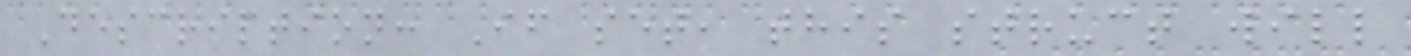Description: If set, this struct will
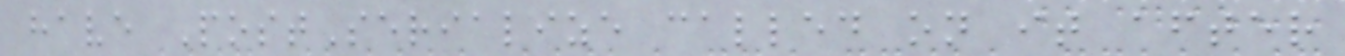have PostSerialize called on it after
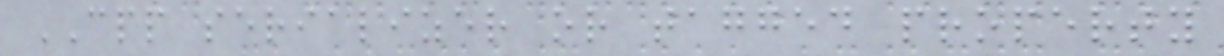CPP serializer or tagged property
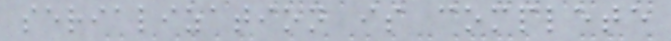serialization is complete
